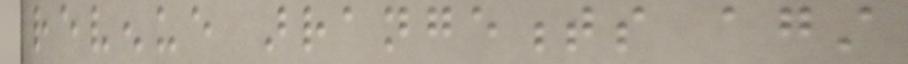revenue arrangements against
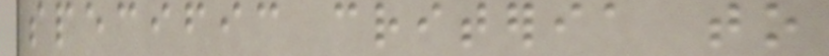specific criteria to
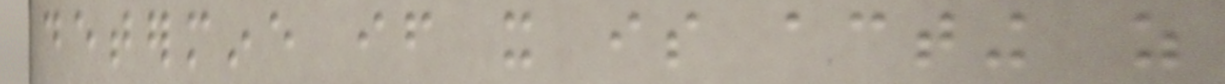determine if it is acting as
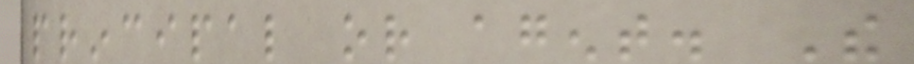principal or agent. The
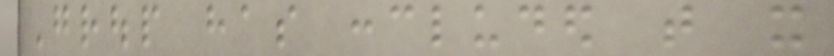Group has concluded that it
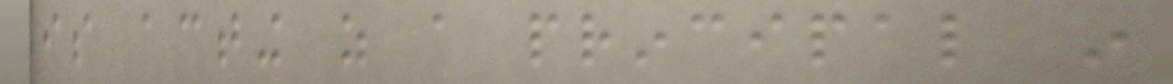is acting as a principal in
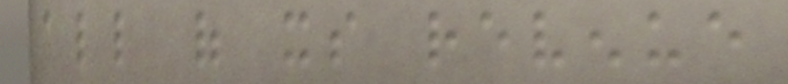all of its revenue
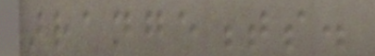arrangements.
